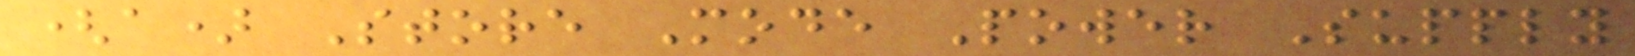(a) Store Mode Power Supply
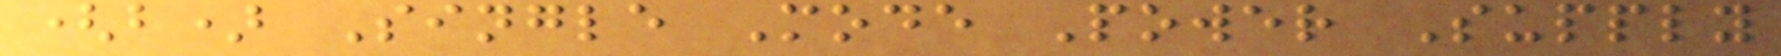(b) Single Mode Power Supply
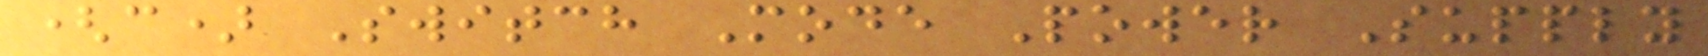(c) Switch Mode Power Supply
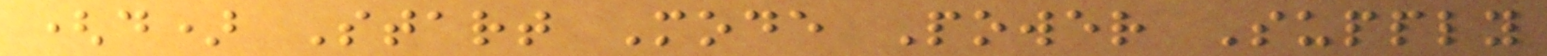(d) Start Mode Power Supply
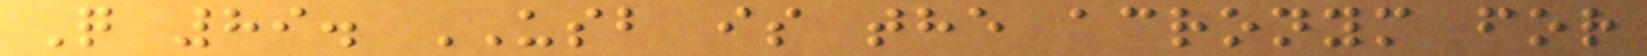Q 89. USB is the acronym for
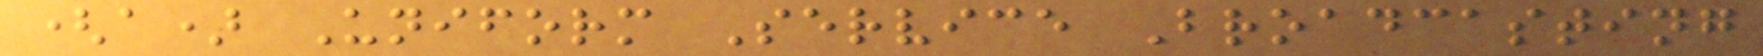(a) Uniform Service Broadcasting
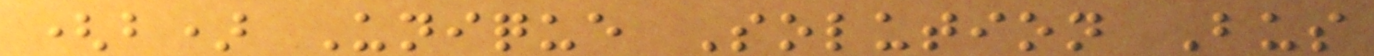(b) Unique Solution Bus
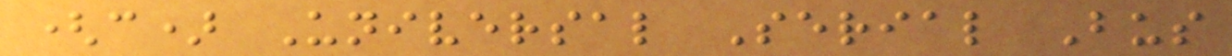(c) Universal Serial Bus
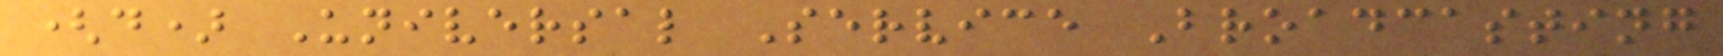(d) Universal Service Broadcasting
